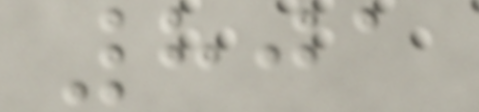801
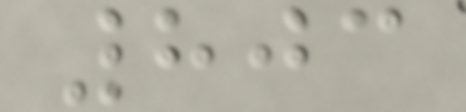803
